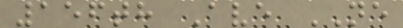156th Ave NE
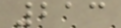213
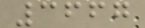3667
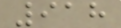918
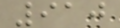910
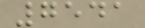7541
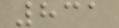831
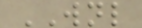WNL
